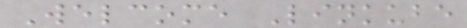Welcome Linkube
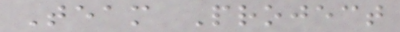Team Project
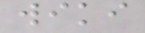wiki
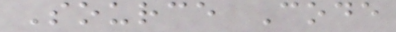Source Code
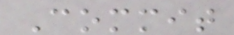Commit
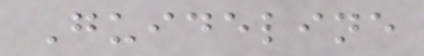Guideline
